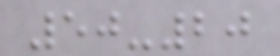50-20
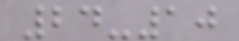24-10
